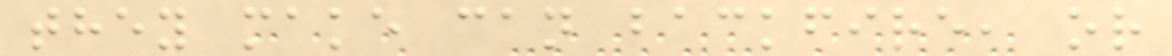they make can backfire, or
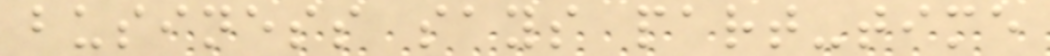business says part-time
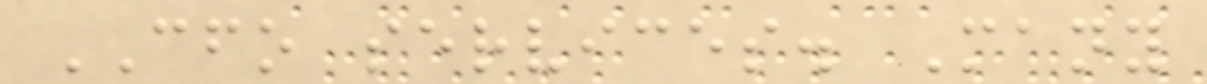CFO services. Many
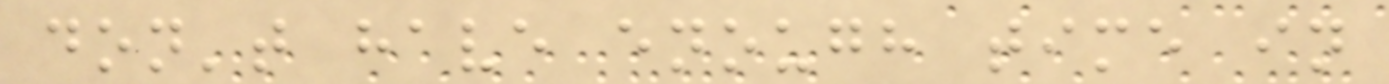don't have enough time in
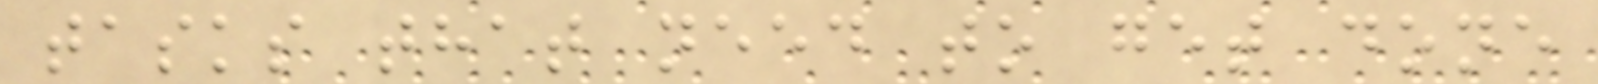tasks that need to get done
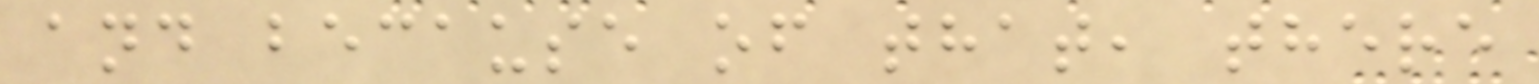and because of that, there
